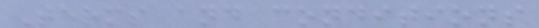Terms and conditions
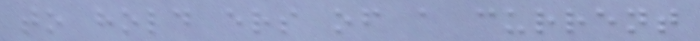to hold ers of a current
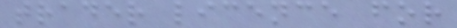trader licence for
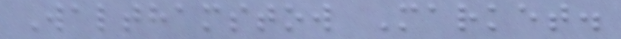Walthamstow Market.
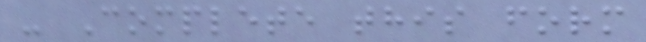- Complete this form
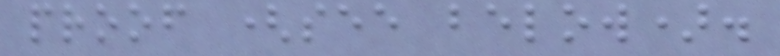proof (see below).
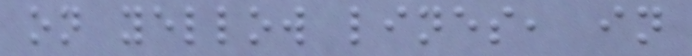on yellow lines, in
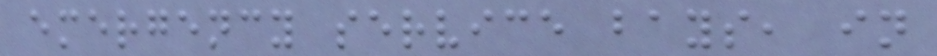emergency service bays, in
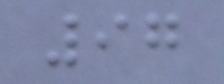97
